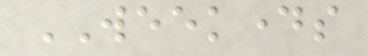WEEKDAYS
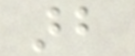arb
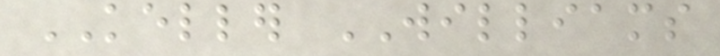KELLER WILLIAMS
